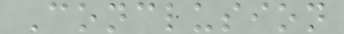Conclusion
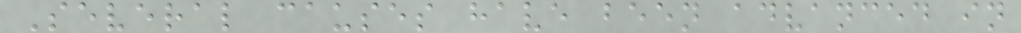Several causes have been advanced in
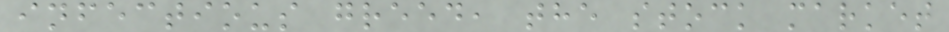infectious greed, the stock market
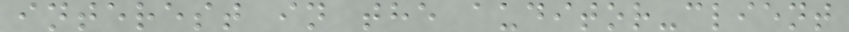interest in the auditor-client
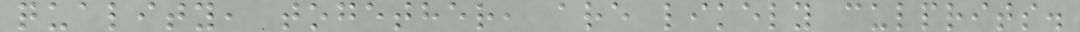quality, together, are likely culprits.
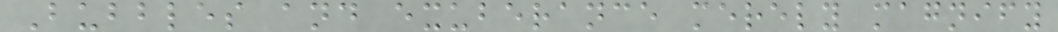Bubbles and exuberance merely magnify
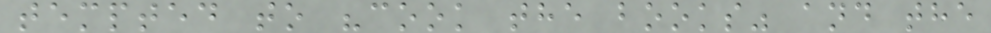tempted to "cook the books" and the
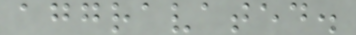aggravated.
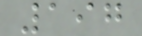197
